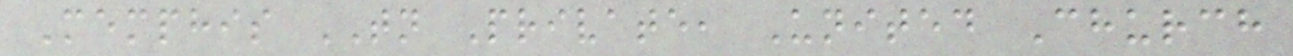Memphis TN Private, United Church
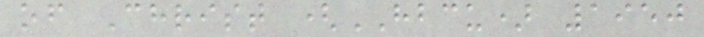of Christ (HBCU) 1950
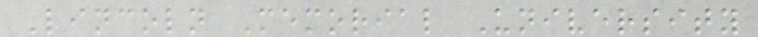Lincoln Memorial University
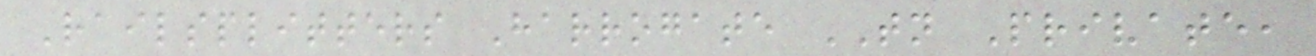Railsplitters Harrogate TN Private,
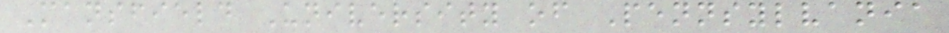Mansfield University of Pennsylvania
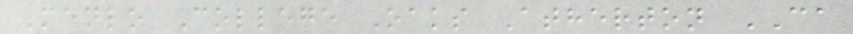Menlo College Oaks Atherton CA
